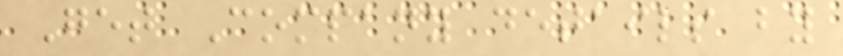Get Company details by
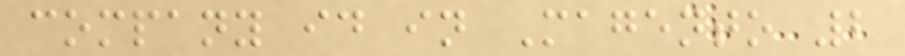company id in Magento 2
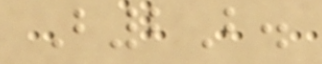B2B.
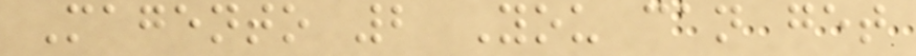Magento 2 You can get
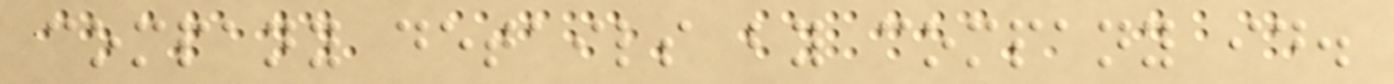company details by company id.
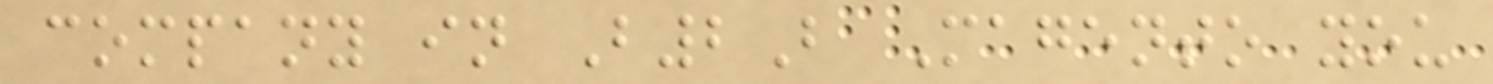company in B2B Magento you
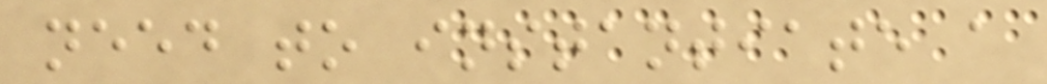need to instantiate a
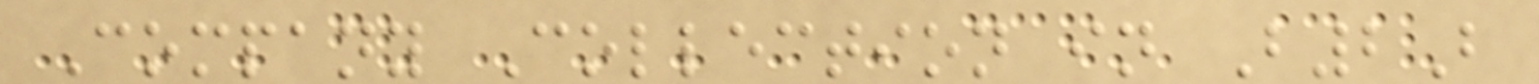Company Collection in B2B
